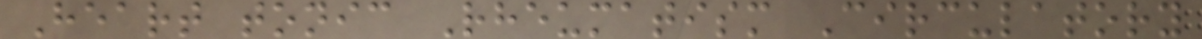Heart tonic Rheumatism Circulatory
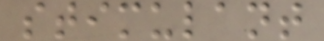stimulant
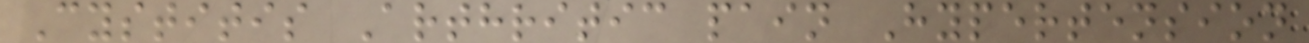Cystitis Arthritic pain Hypertension
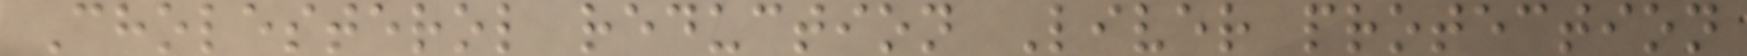Cholesterol reduction Liver protection
